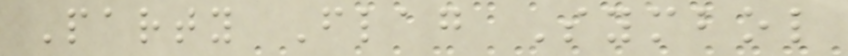Party Flag Symbol
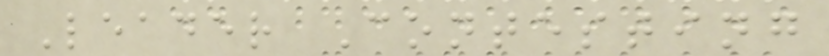Leader Contesting
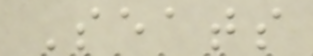Seats
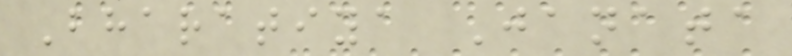Bharatiya Janata
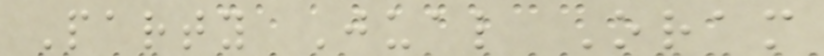Party Jual Oram
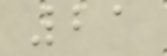21
